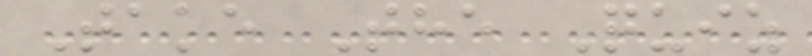Take The Quiz
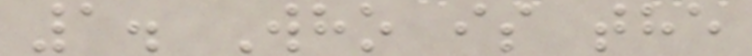1. Who is the
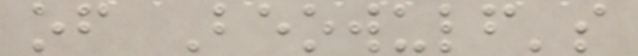of Beowulf's
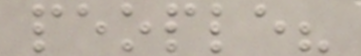people?
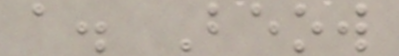a. Beow
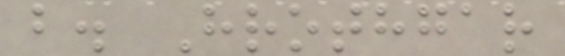b. Hrothgar
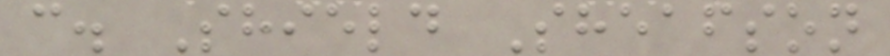c. Shield Sheafson
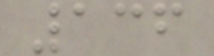136
